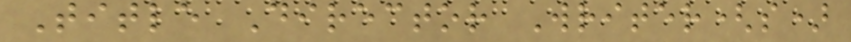Title Director Writer(s)
